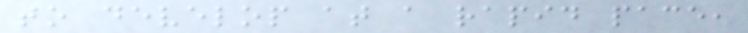to develop at a rapid pace,
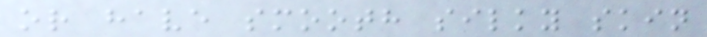or have smooth silky skin
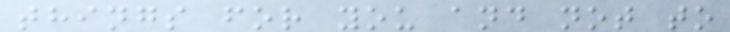things for you and not to
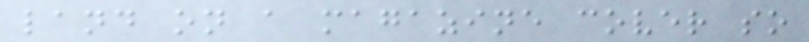land on a magazine cover so
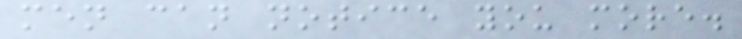men can notice you more.
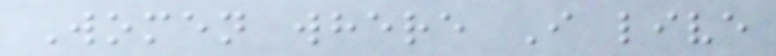Women where I live
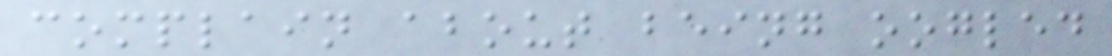complain about being oogled
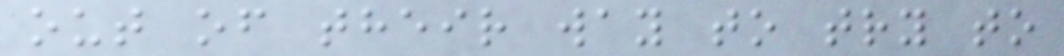out of their way to try to
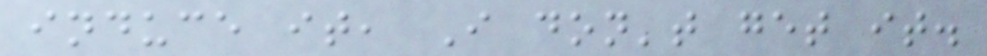induce it, I don't get it.
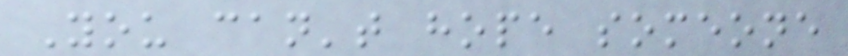You can't hope someone
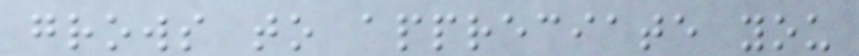grows to appreciate you
